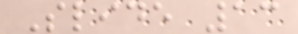Slide 13
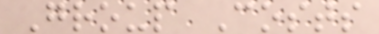Group Costs
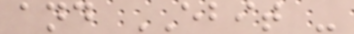and EBIT -
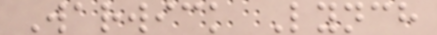Warwick Lynch
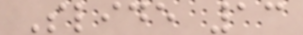Slide 13
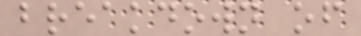breakdown of
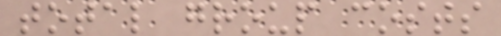total group costs
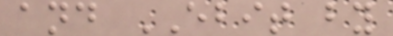and EBIT by
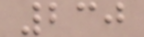230
